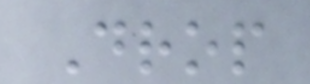Drop
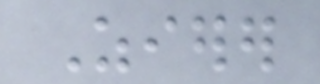Zierer
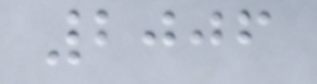2006
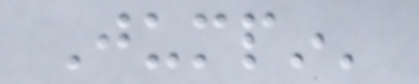Jumpin'
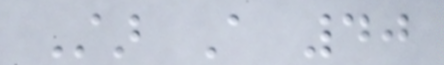Star A 40
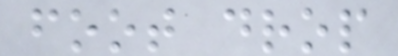foot drop
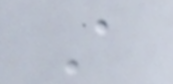A
